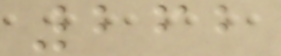262
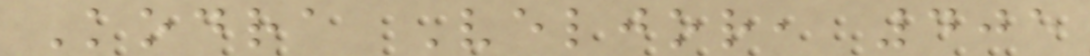Kodra Veljor, 405
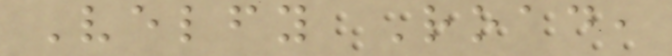Velfy Road,
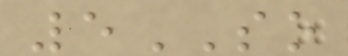5SO
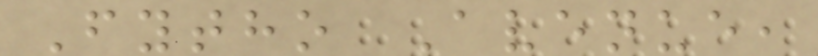Fytho Avenue,
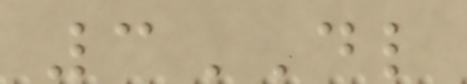3DL
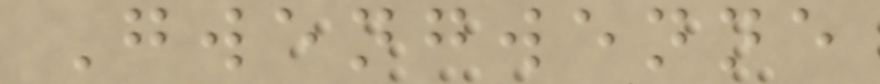Gwengwenne
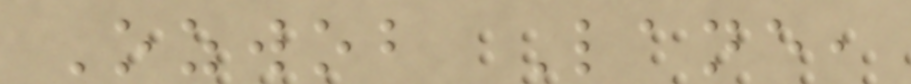Ozwob Lane,
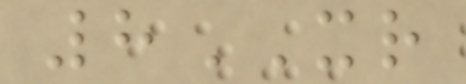8XR
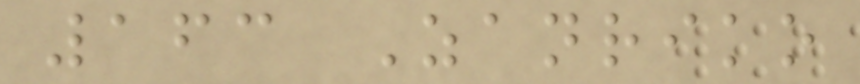163 Zanriko
